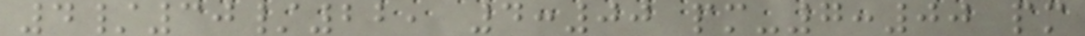4/30/22, 4:00 pm-7:00 pm
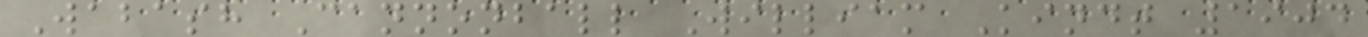Wabash Cannonball William Kindt 1904
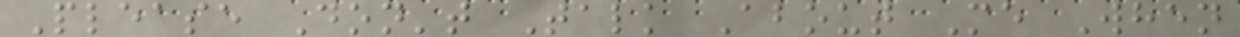Please Don't Talk About Me When
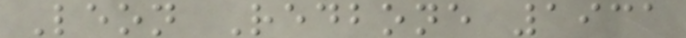Leon Redbone 1931
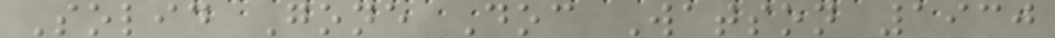Solid Gone Doc Watson 1930
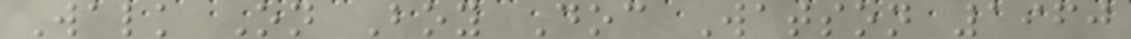Walk On Boy Doc Watson 1960
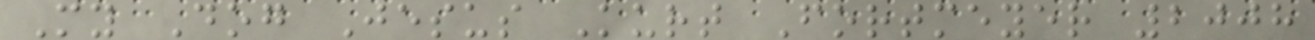My Dog Jesus Kurt Fortmeyer 2008
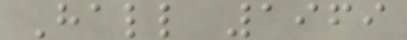Hall 1969
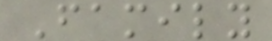Family
